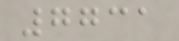7731
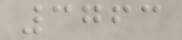3763
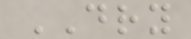DRY
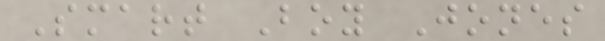Smart Boy Jones
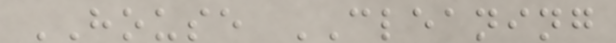HOUSE CLEANING
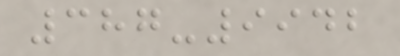387-9942
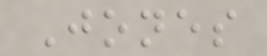Jones
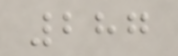287
